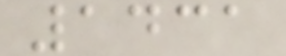1431
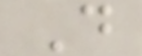D
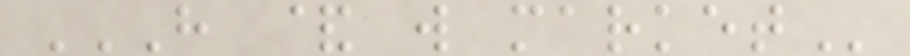H & W MARKET
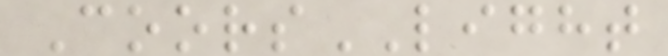CoorsLIGHT
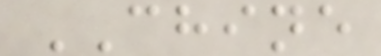CHINE
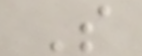S
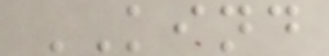KIND
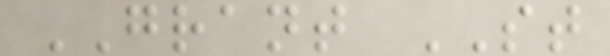GRANT ST
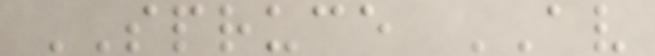SPRUCE AV
